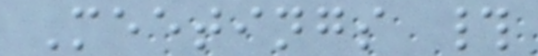Meetings #
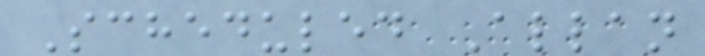Scheduled Allan
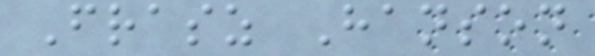Frasz Hanson
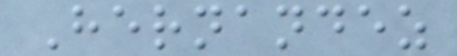Hernandez
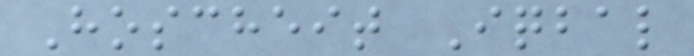Hoscheit Iqbal
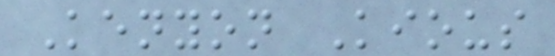Kenyon Kious
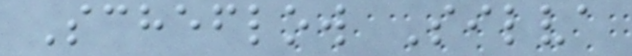Scheflow Silva
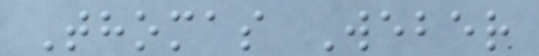Thomas Weber
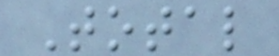Total
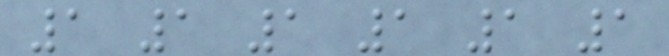1 1 1 1 1 1
